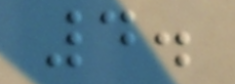4.
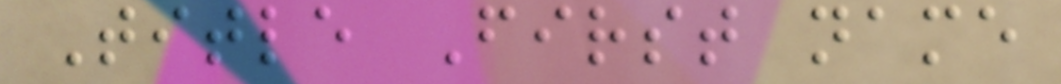Title First name
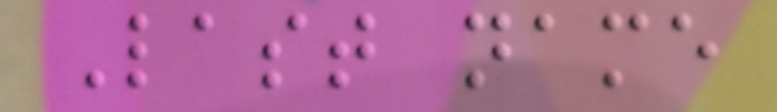Last name
